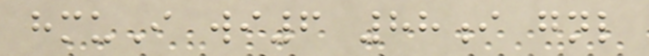hmuI wi6 88i gnl
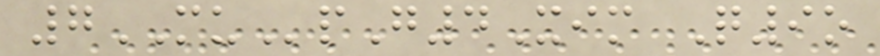7MUpG4Xim Q9o
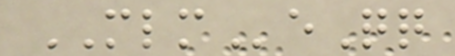MLMeQq
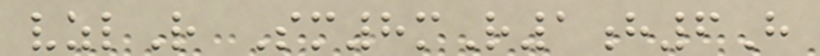vzlR Sm8mR1h6H
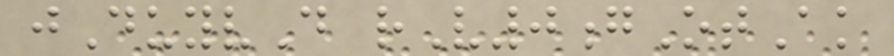jDuyvD rV0gOtAk
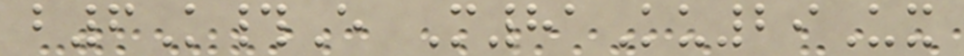b6K#E M81Ku29Ux
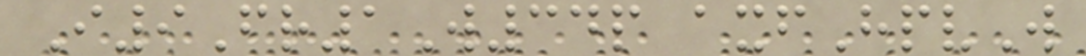I9Fr1W34p axfHpvW
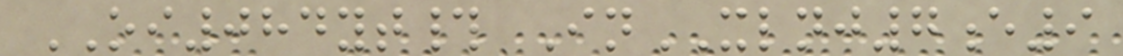OI084yt# InXLNJ7e9
